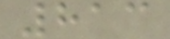813
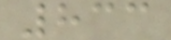833
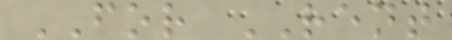FOR RENT
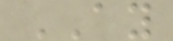AY
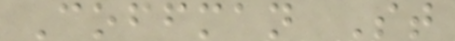Coffman St
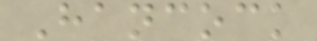Hancock
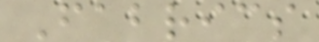Fabrics
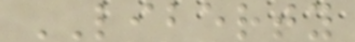LIBERTY
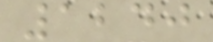1240
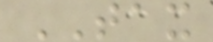TAX
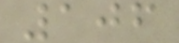106
